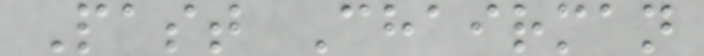Past Chairman
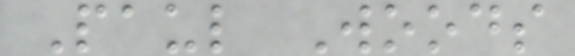Paul Woods
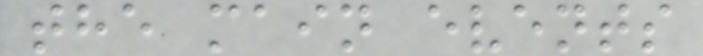the main events
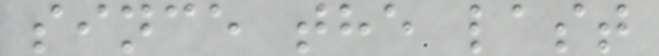since the last
